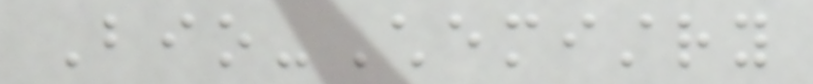Bio-Chemistry
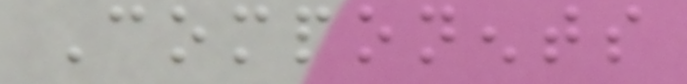Components
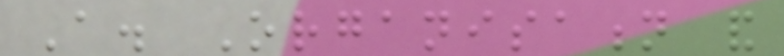A. Organisation and
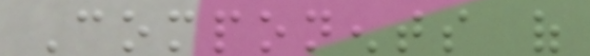Components of
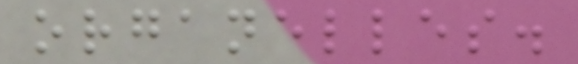organelles.
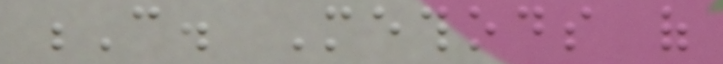C. Methods of
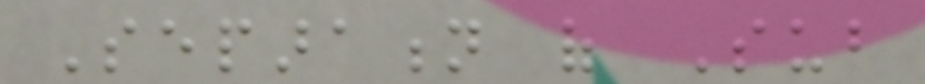Separation of Sub
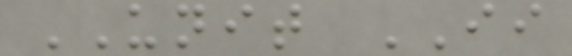UNIT II
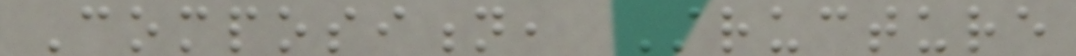Composition, Structure
